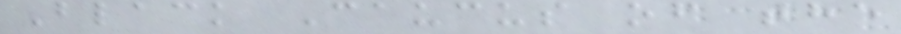Black Caucus of the
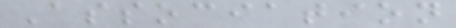Association
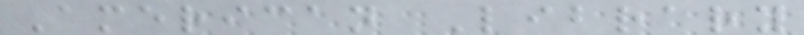American Library
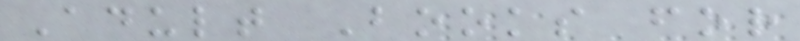Adult Books for
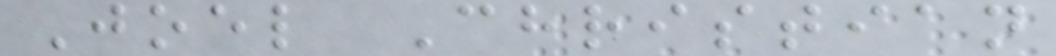Joel Christian
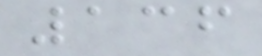136
